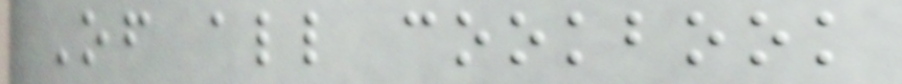Of all cookbook
